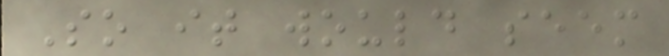So it would seem
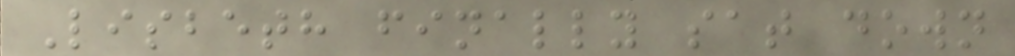Lisbeth finally sat down
